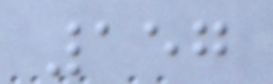157
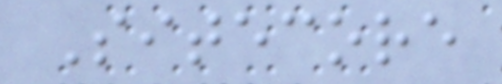Sitecore
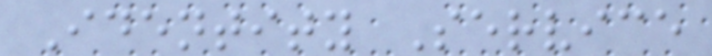Identity Service
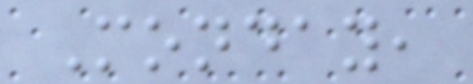Monday,
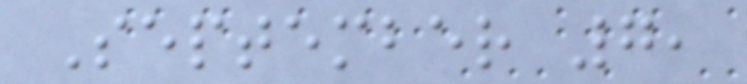September 7,
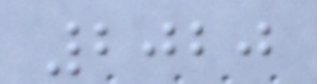2020
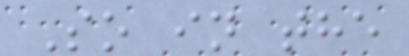So in the
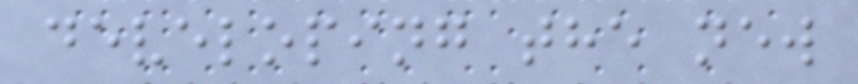developing the new
